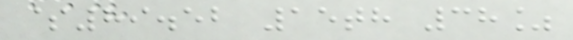$89.52 15th 38%
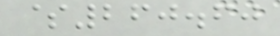$260.60
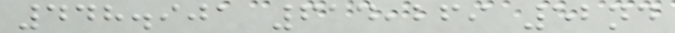448.901 614,269 52nd
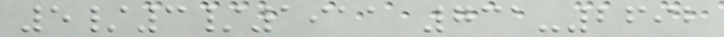5/3/1911 731-2692
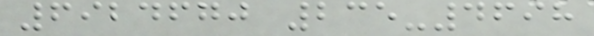6924670 235-4698
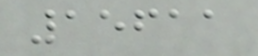15611
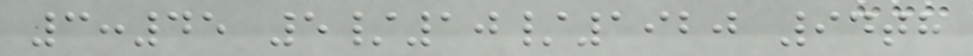3:45 5/10/1920 94th
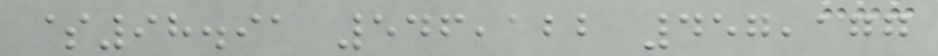$98.91 546,122 457,177
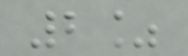2%
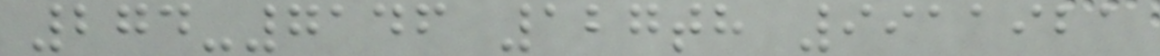274-7146 127th 9911921
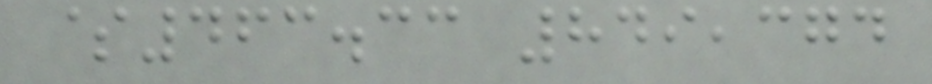$463.33 849,374
